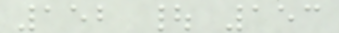152 | 153
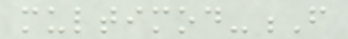multimod-F
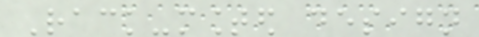Rack-mounted design
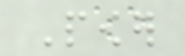Power
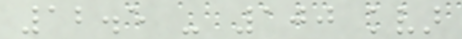12.5 - 100 kvar
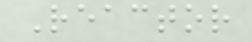Reactor
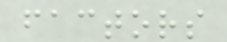factors
